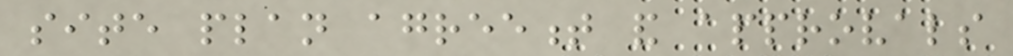site plan agreement and approvals
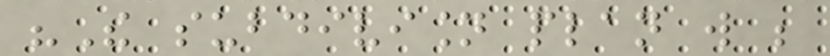"The subdivision plan will be
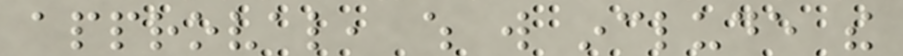approval, which will include the
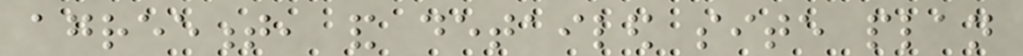agreement, and detailed site plan
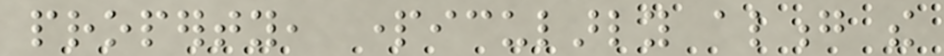property, particularly along the
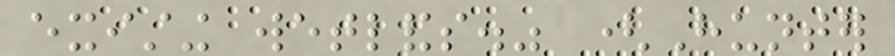existing wetlands." (Hunter
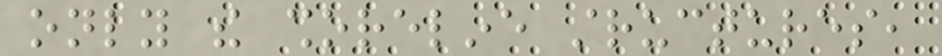only the shoreline structures,
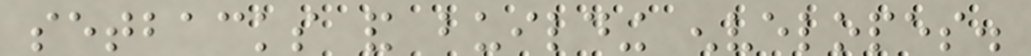setbacks and building envelopes.
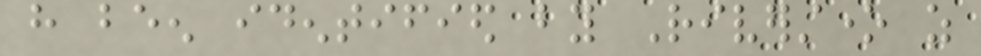have been identified by Riverstone as
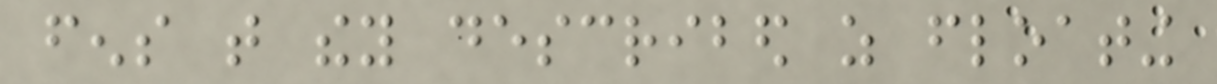fens that they described as floating
